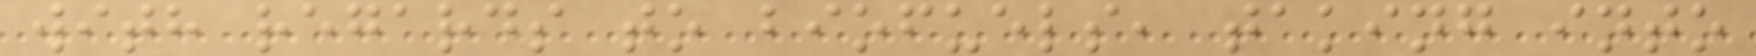with regards to biofuels, taking into
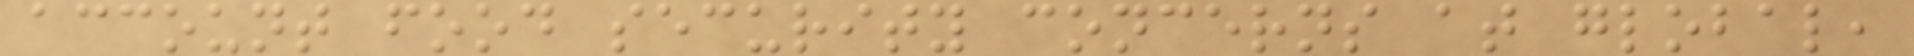account food security concerns at global,
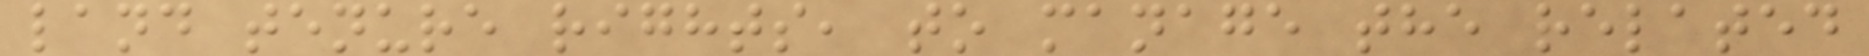land tenure rights, to manage the related
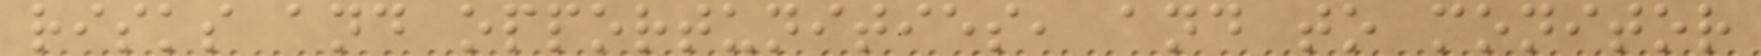risks and opportunities, and to monitor
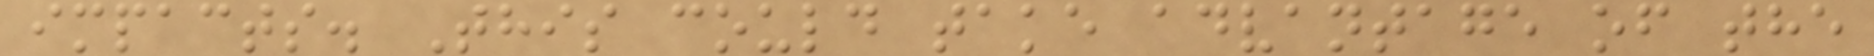impacts. This could take advantage of the
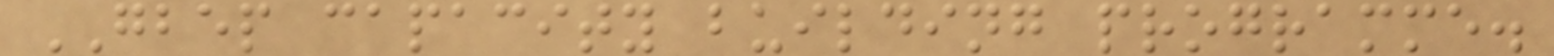GBEP capacity building programme.
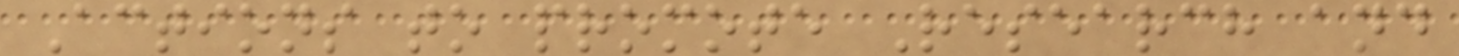Actions to promote Research and
